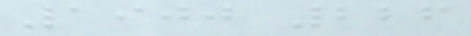1900 226
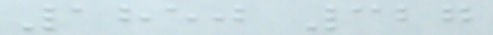1850 327
